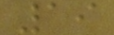19
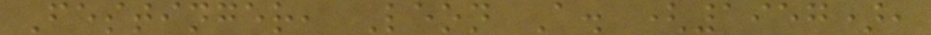Festinger, Leon A. (1957),
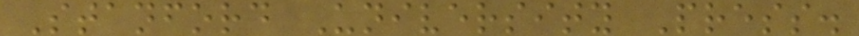Stanford University Press.
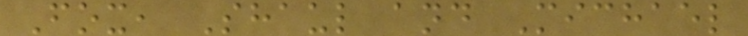Fox, Shaul and Michael
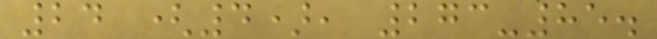24 (4), 273-85.
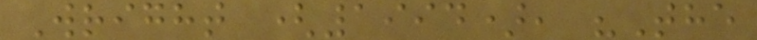Wright (1994), "The
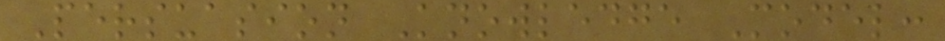Persuasion Knowledge Model:
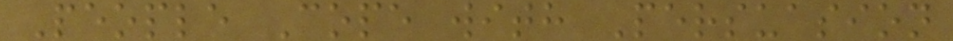People Cope with Persuasion
